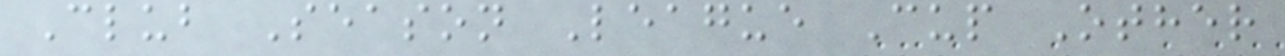Club Season League Cup Other
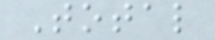Total
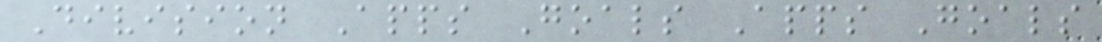Division Apps Goals Apps Goals
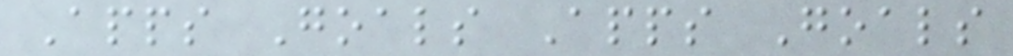Apps Goals Apps Goals
